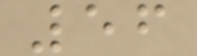56
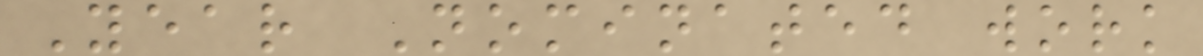Year Nominated work
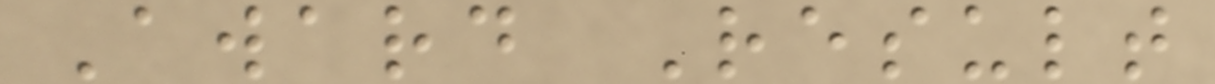Award Result
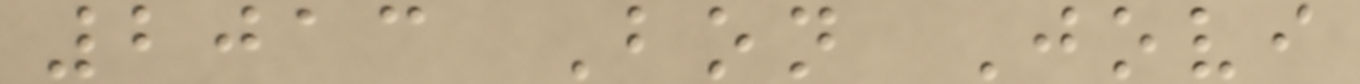2013 Bon Jovi
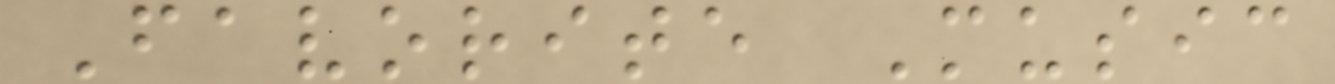Favorite Music
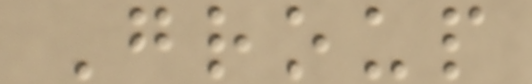Group
